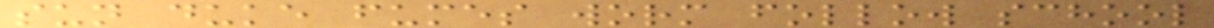sun duke fumes worm follow school
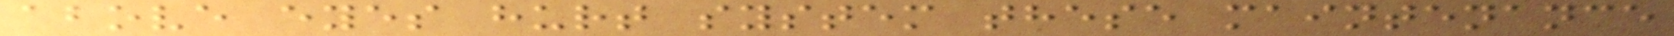above eyes hurt system these maintenance
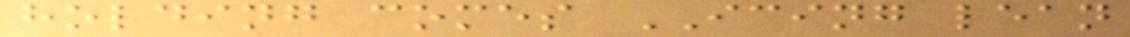holding comes ICING lean
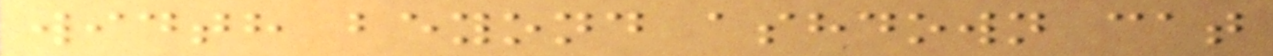width beyond ashdown cat
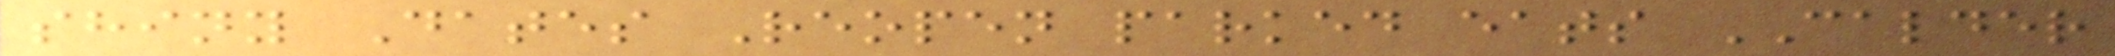shiny Dates Reopen parked eats CALDER
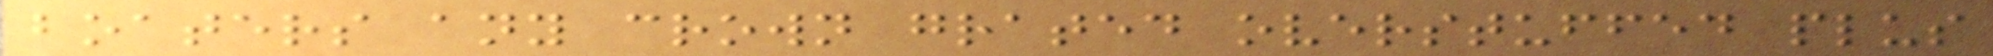boaters any crown grated overstuffed plus
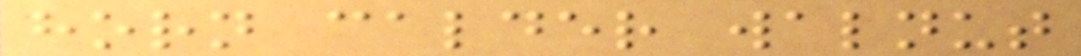horn calder walnut
